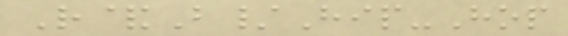R&B/Hip-Hop
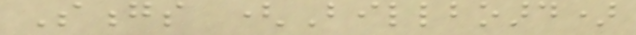Songs (Billboard)
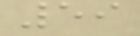59
